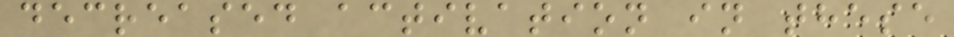decreased activation in these
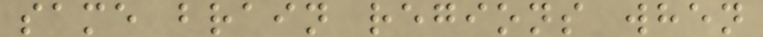same brain regions when
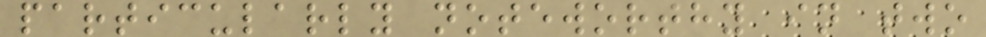particularly noteworthy in two
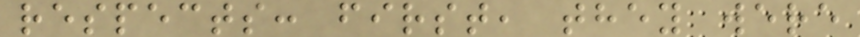respects: first, they were
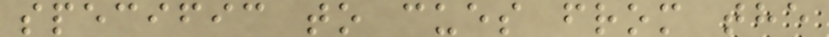specific to cues from the
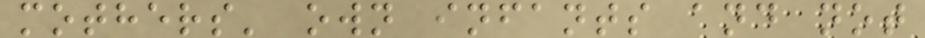mothers' own infants and not
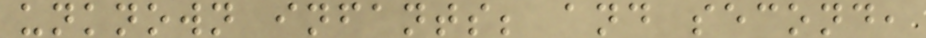unknown infants; and second,
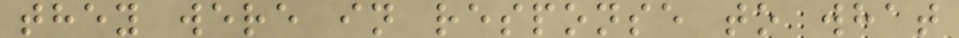they were in response to what
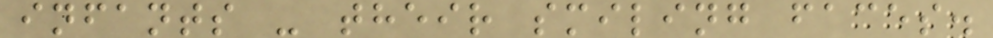infants - their smiling faces.
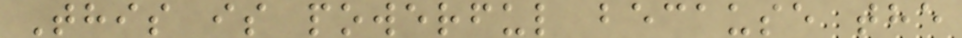This is powerful because the
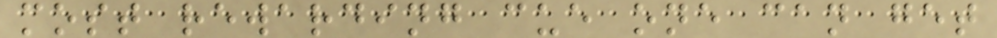most rewarding cue one can get
